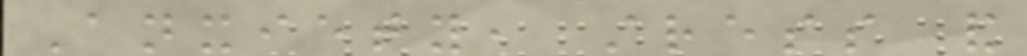Anxiety, stress and
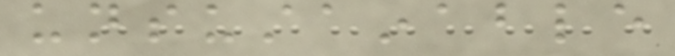unsustainable
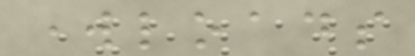workloads
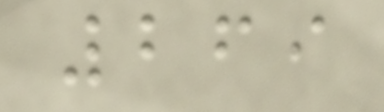269
